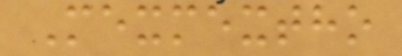Mexmextho
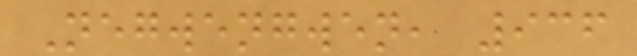Negwengwen, 936
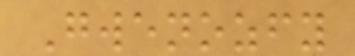Gwenozfy
